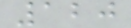120
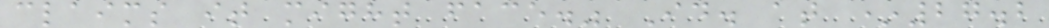claims it might face." Id. at *27.2
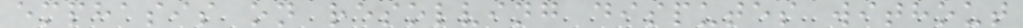emphasis on resolving disputes without
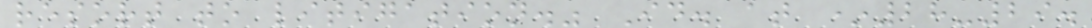resort to litigation." Id. at *28-29.
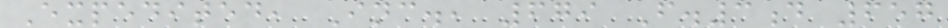Expedited, Inc., 679 F.3d 657
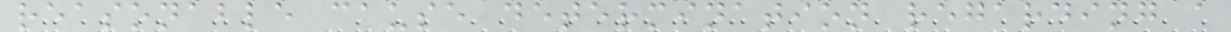reasonable cause determination regarding a
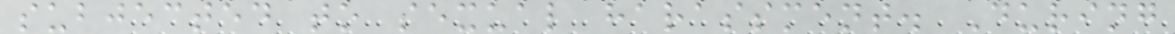subjected to sexual harassment. During
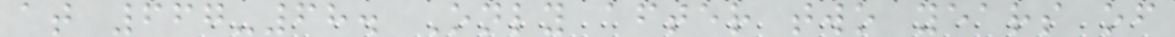at 667-68. Only after two years of
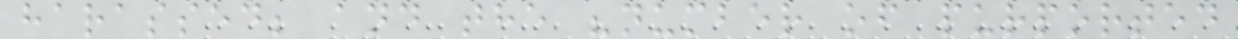harassed; and the "number of purported
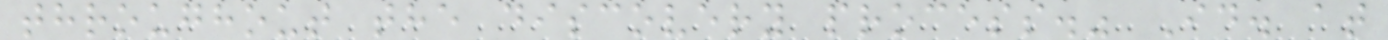throughout the discovery process." Id. at
